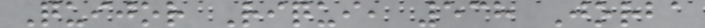Quijor Riqui, 538 Jorba
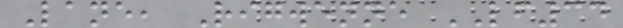Lane, Rigwenne LF34
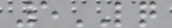5LQ
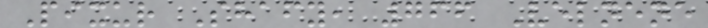Pixur Shafy, 766 Velnene
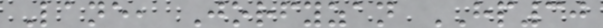Lane, Jorfyzan HP30
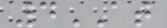4AT
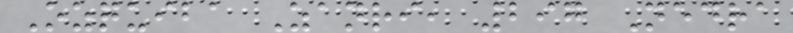Ozquiba Zanri, 297 Nedra
